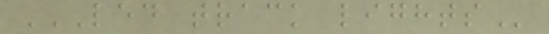LED TRACK LIGHTS
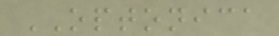OPTONICA
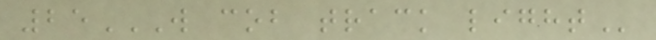25W COB TRACK LIGHT
